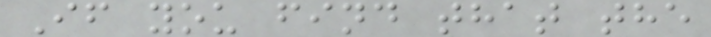If you find that the
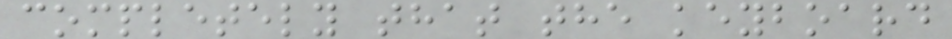completely that the keyboard
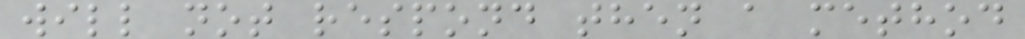will not respond then a method
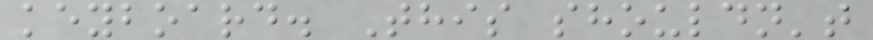keyboard. This shouldn't
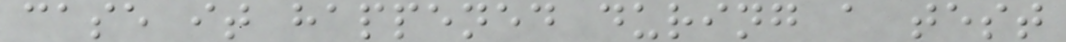case it happened during a test
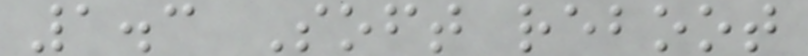1.3 Soft reboot
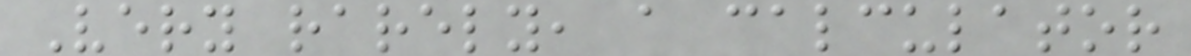Very rarely, a calculator
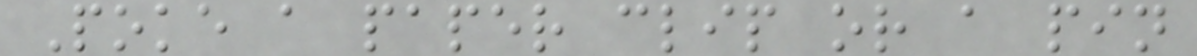Poke a paper clip or a pin
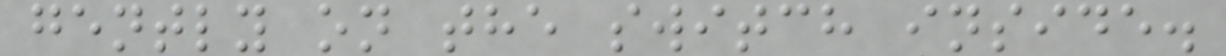gently on the switch inside.
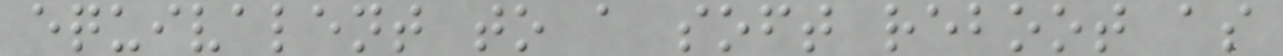equivalent to a soft reboot as
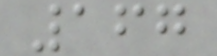167
